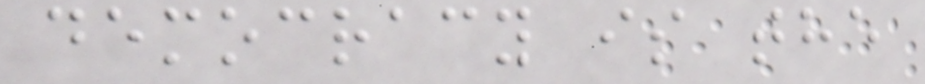democracy is the
